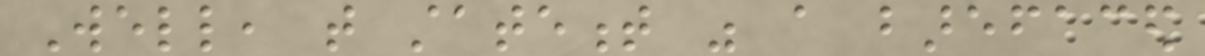Well, that statement was a barefaced
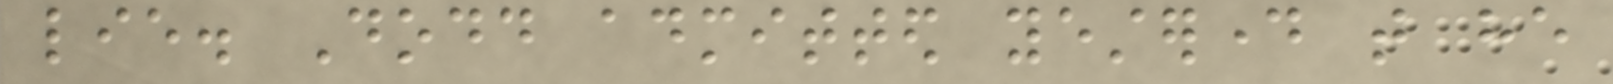lie. Dodd admitted yesterday that he
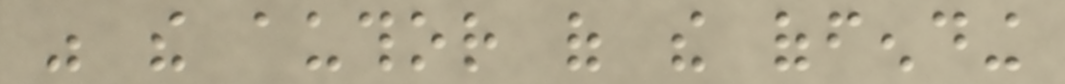was the author of the offending
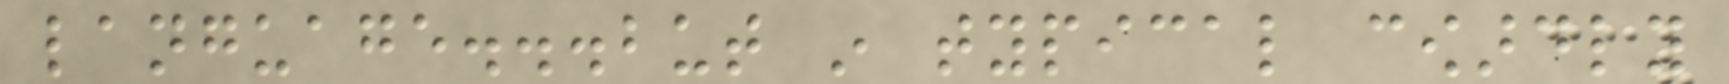language...but in typical cowardly
